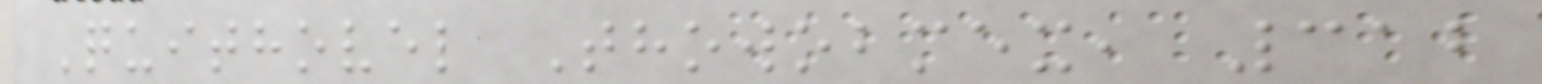Quithovel Thowobmex, 312
